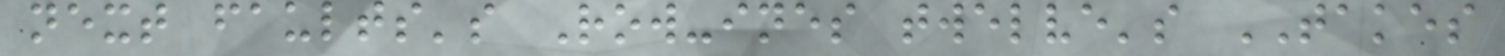next faults's Row-ines twelve's TAKES
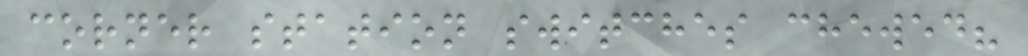corner station switches chewed?
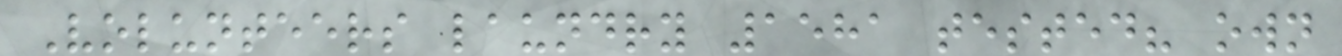Volunteers laundry 1581 tested? own
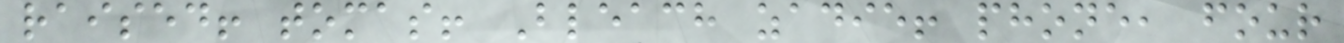raised! tomas! Bleach zadie! phone, four
